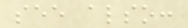see also:
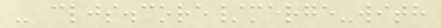- cljs.core/merge-with
